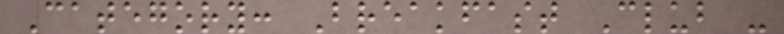Category: Breakfast Club -
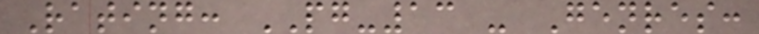Rating: PG-13 - Genres:
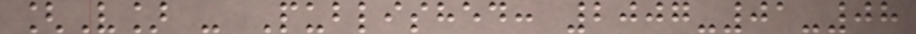[V] - Published: 2007-01-08
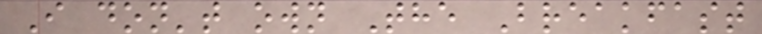I don't own The Breakfast
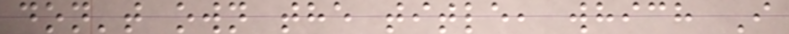don't own the title, which I
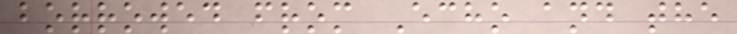borrowed from Echo and the
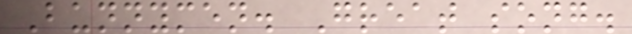Bunnymen. Great song.
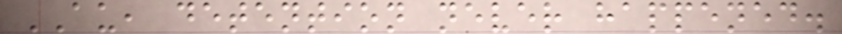AU, detention never happened.
